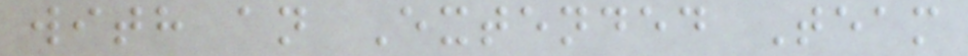with an Extended Team
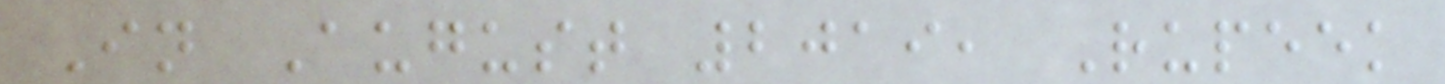In August 2019, Rupeek
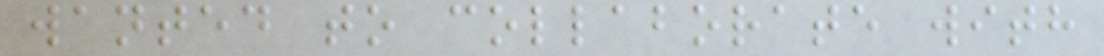wanted to collaborate with
